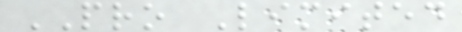PRO Limited
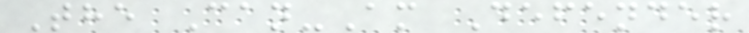The Can-Am Defender
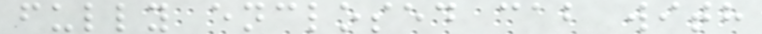fully enclosed cab with
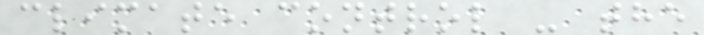climate control - the
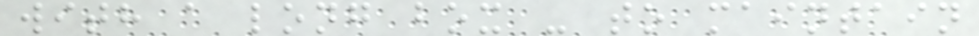with a long box - to maintain
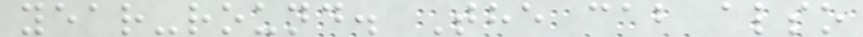year-round. The cab also
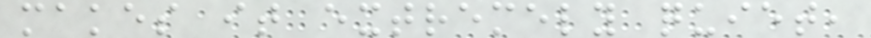makes it extremely quiet,
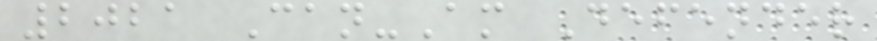2021 Can-Am Defender
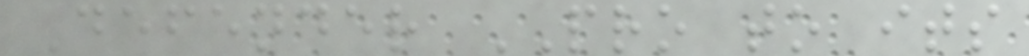Defender PRO to its
